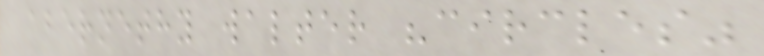abernethy walter "circles"
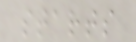starts
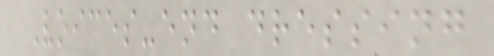Voices-end dressing
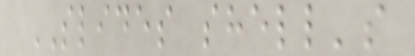SLIDES shell's
